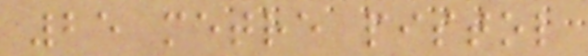25 metre pistol
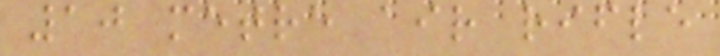10 metre air rifle
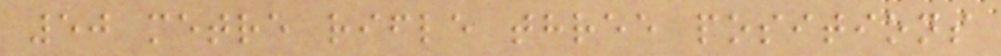50 metre rifle three positions
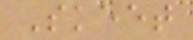Skeet
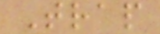Trap
